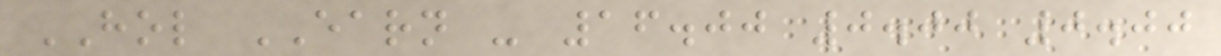HOL EARN - 16.00 0.00 0.00
